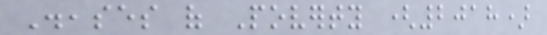Diseases of Poverty (2018)
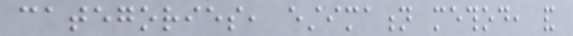categories, estimation method, and
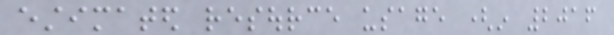estimated resource usage (in 2016
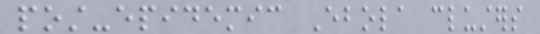post-epidemic Ebola clusters
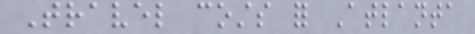Travel costs for Atlanta
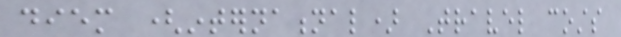diem (international) Travel costs
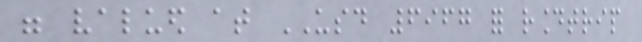were valued at USD 6967 for roundtrip
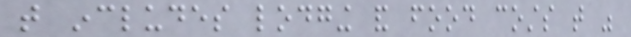that includes lodging and food costs that was
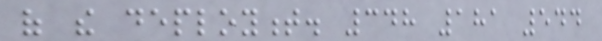of the deployment. 348 181 544
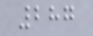287
